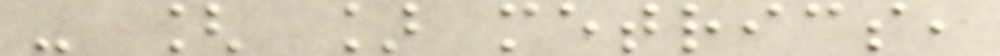- [ ] metrics,
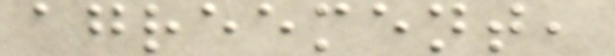agreement,
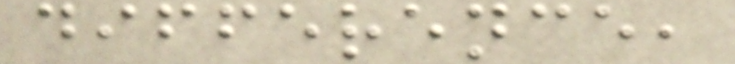difference,
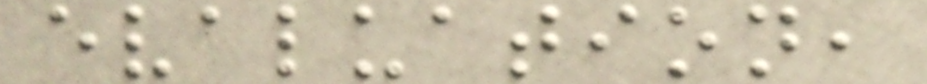evaluation,
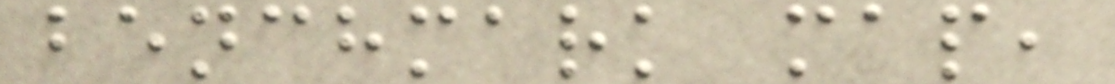benchmark map,
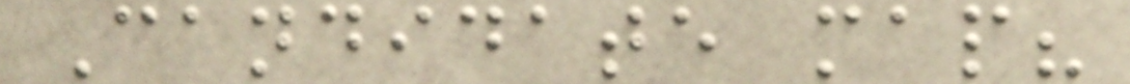Candidate map?
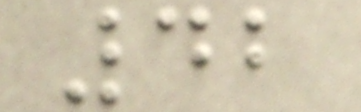42
